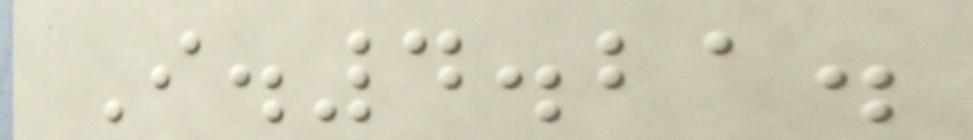I.4.21.
